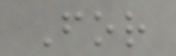For
